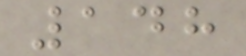148
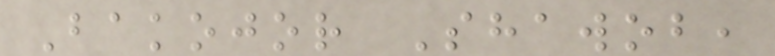Bakojor Shawob,
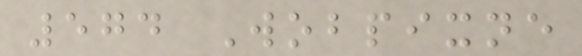574 Wobpixne
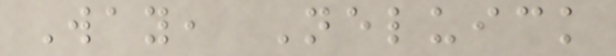Way, Neluick
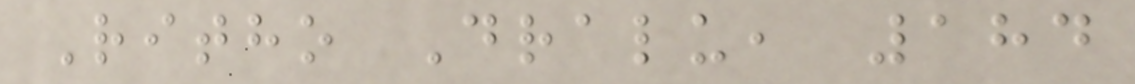Ritho Dralu, 184
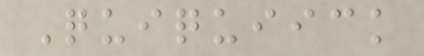Quiquiick
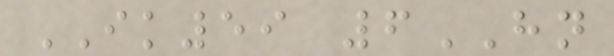IK59 6HN
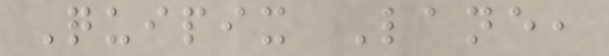Quipix Lane,
